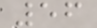56
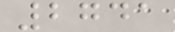2741
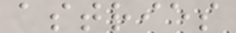astries
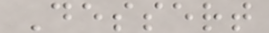Dessert
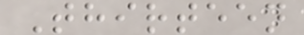Thirteen
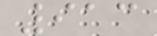913
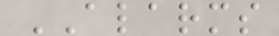ALARMS
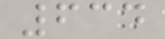634
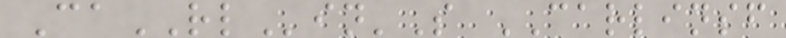CaRLin'S CARLINSF
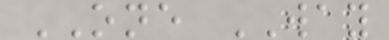ONE WAY
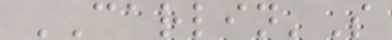CARLIN'S
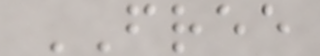FREE
